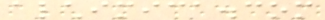alchimica.com
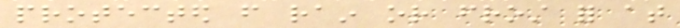protected from rain or frost for at
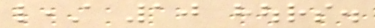least 10 hours.
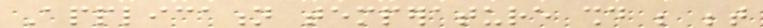Application temperature should be between
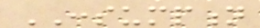CONSUMPTION
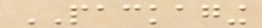PACKAGING
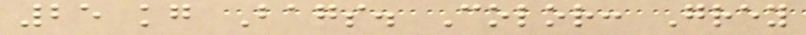25 kg Bags. Color: Grey
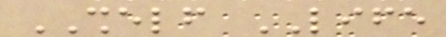SHELF LIFE
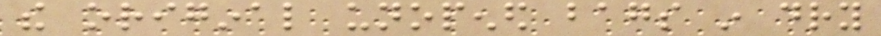the original unopened bags in dry
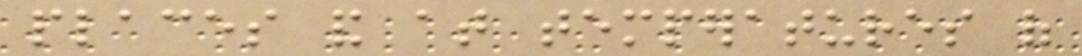places and at temperatures of
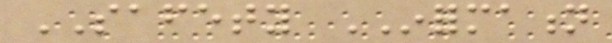SAFETY INFORMATION
